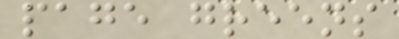page greens
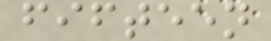fifteen
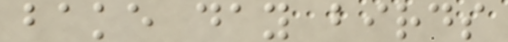bake day birds
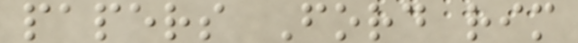papers Ford rim
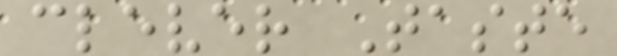clever Taste
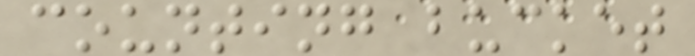counting bucket
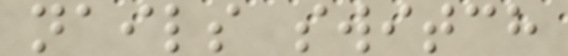nails switch
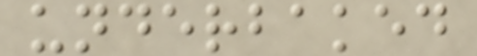underbaked
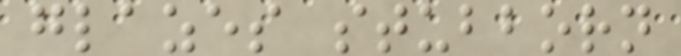glazes stubborn
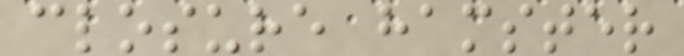closure hamster
